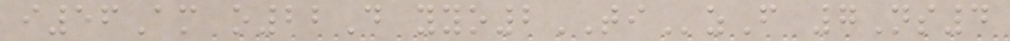i56Am o22D yyo2TIzF 7Ns4
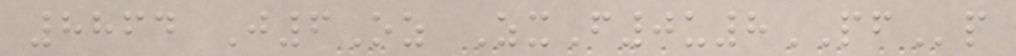8864 J6Oz ZxF0u8PFp
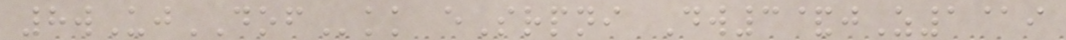8wUjDOFkk eSrpni Dw3&jZ1@i
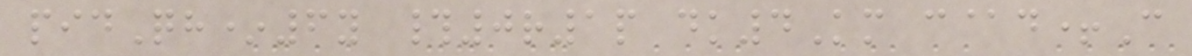pidQh*6y #0r1p dk4Km c@d+C
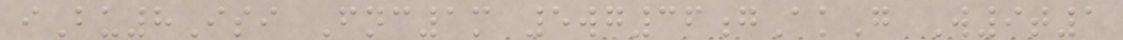iBu8Isi Fnc1m 5wg36gAkG W9t1
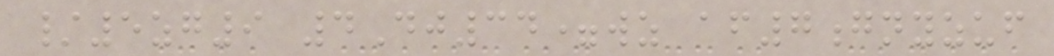/5zg9 4Dj34=wz af7gnyzuf
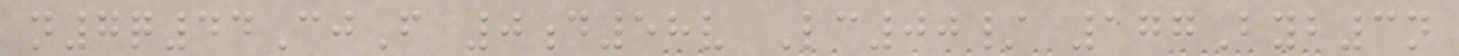n7q44CjF 0d58v Lc00/ 177Byb3n
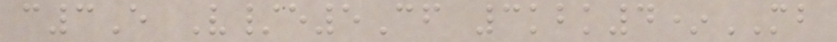c3E V/e5Cf 3kbk4*MB
